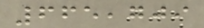665,709
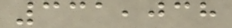331,038
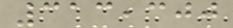313,300
